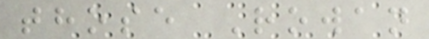those Rowan
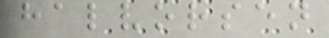halvorsen
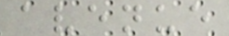avenue
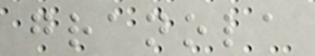granola
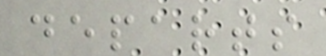departs
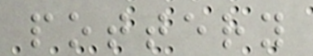pottery
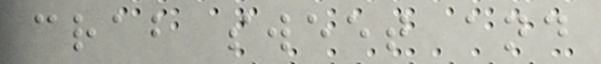crab sweet and
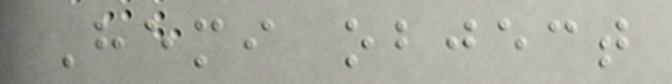Hemi object
